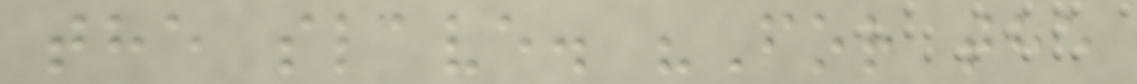the slave. "For the
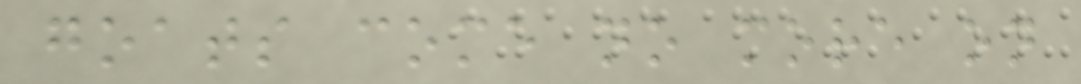goats come no more on
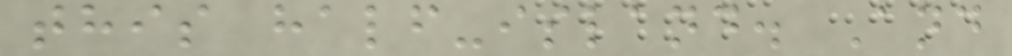this half-island. And
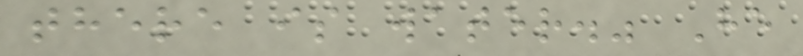there is water." He
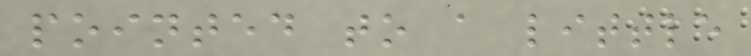pointed to a little
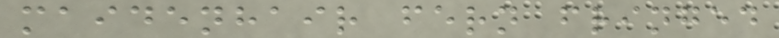maidenhair fern fringed
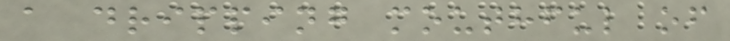a dripping mouthful of
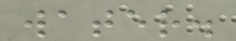water.
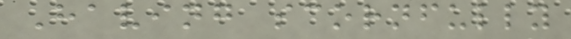Having scornfully
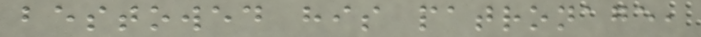bestowed his patronage,
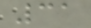31
